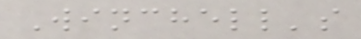Winchell's
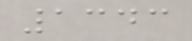1343
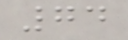74
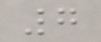7
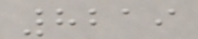8219
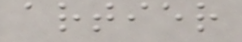artier
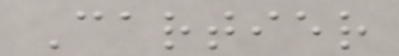Cartier
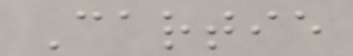Cartie
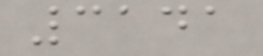3141
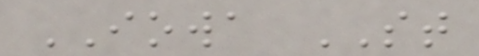IOWA ST
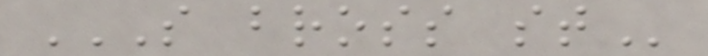S BROSS ST
